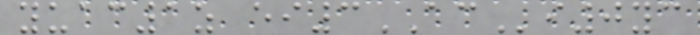yuac1z ei3ACi0yc
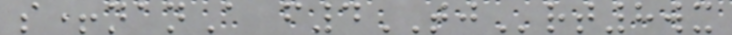s+nanA f4TJrt8wx
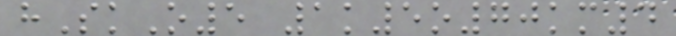hSkO5 1k5o70km4
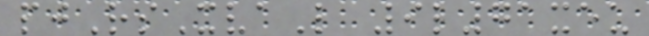pjRsXvaL 9l71xeu
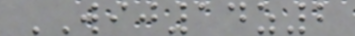WIJ14z2
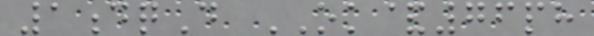1dqD OK&76ph
